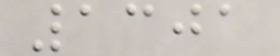1301
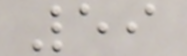59
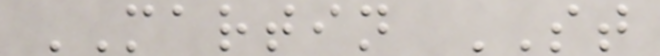MARTIN ST
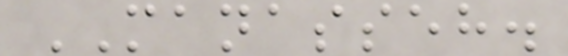MANASSEH.
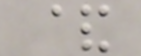&
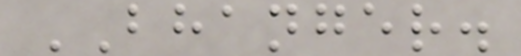BHANGER.
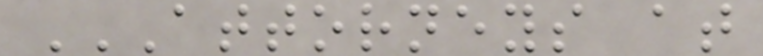ATTORNEYS AT
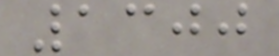1300
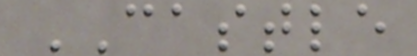CASTLE
